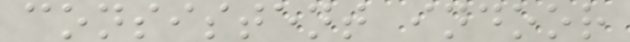consistent indoor
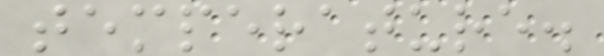temperature.
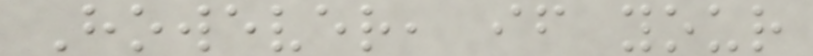However, if your
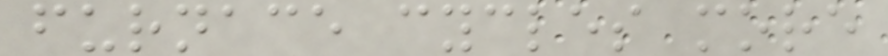furnace cycles more
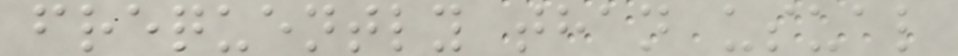frequently than usual
